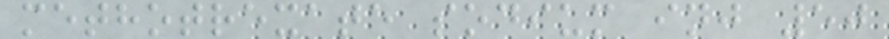methotrexate sodium inj 50
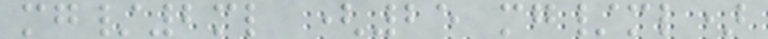mg/2ml (25 mg/ml)
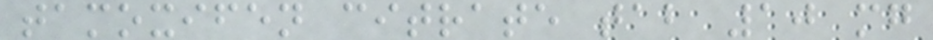tamoxifen citrate tab 10 mg
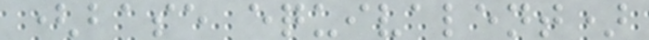(base equivalent)
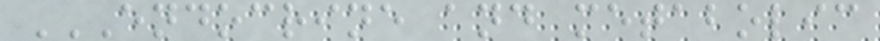ENDOCRINE AND METABOLIC
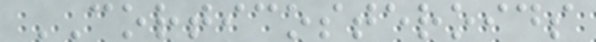CORTICOSTEROIDS
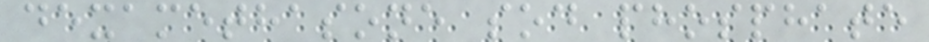dexamethasone sod phosphate
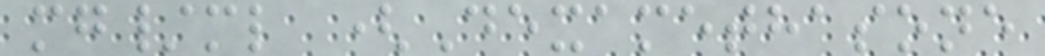mg/ml (Dexamethasone
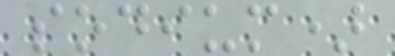sodium)
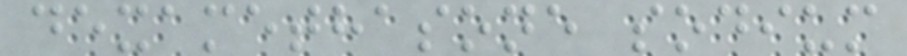dexamethasone sodium
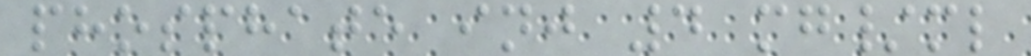phosphate inj 4 mg/ml
